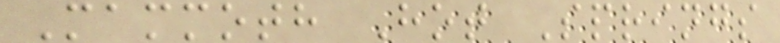Mammoth Hot Springs
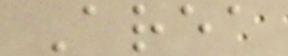Area
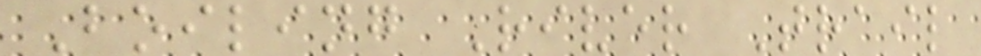Boiling River Trail
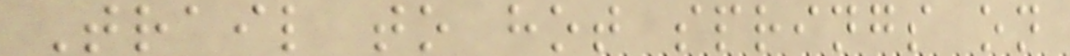Trail to hot springs on
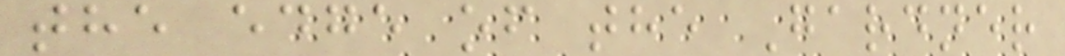the edge of the Gardner
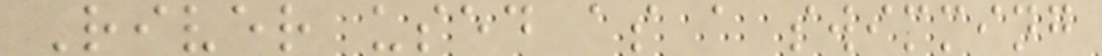River used as a swimming
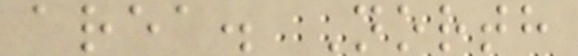area. North
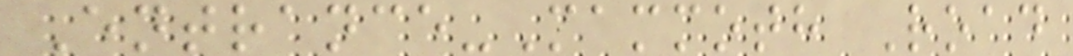Entrance-Mammoth Road
